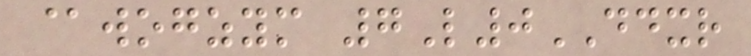@wogzym 7L0DDXR
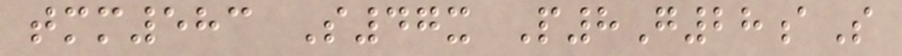tmm583 S47x P8G28aS
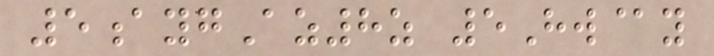5aygAz8z 5Hw@y
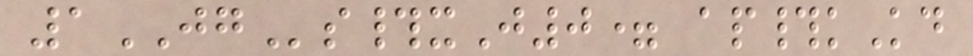1JGs#xJ0= ap#kKd
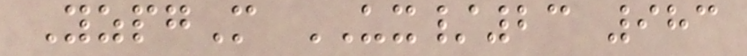YzpgM UX/23 983
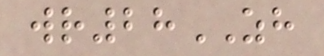wr28ZH
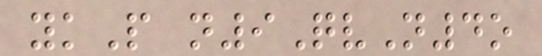ykP n9QvN4o
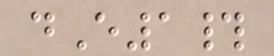dE1#
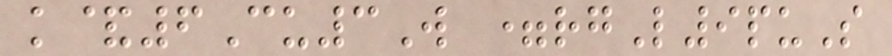k&6Cu3W =rgL9puS
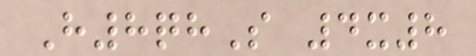H8qhS 4x8
